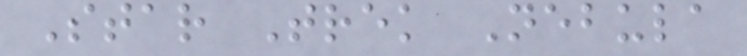Star Trek Nebula
